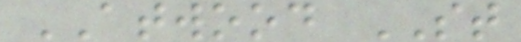ATWOOD ST
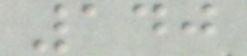140
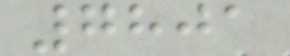7801
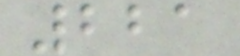221
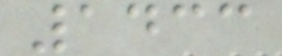1433
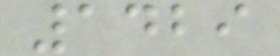1429
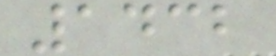1432
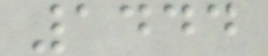1444
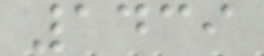1439
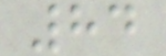84
